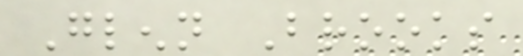Glenn Brooks
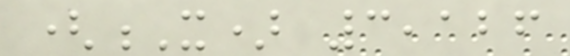(X) 3,126
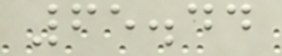65.44
